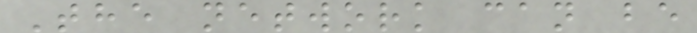The network can be
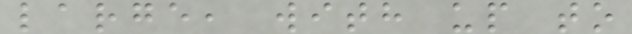large, with up to
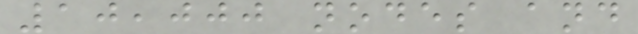10,000 nodes and
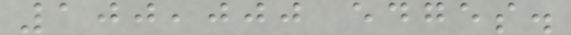100,000 edges.
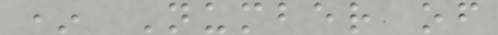* Number of
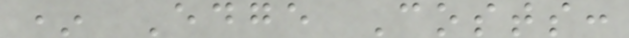* Edge Costs:
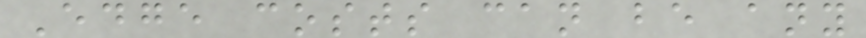Edge costs can be any
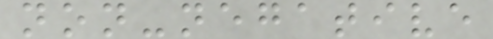non-negative
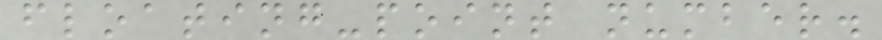floating-point number.
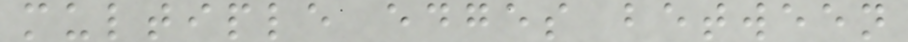multiple edges between
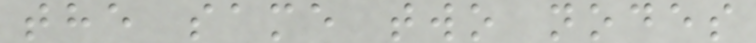the same two nodes
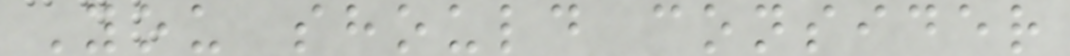You should consider
